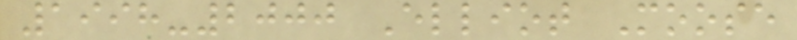1998-2000 Elliot Moose
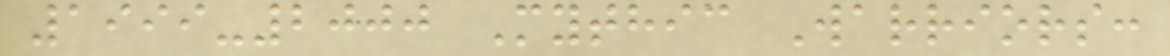1999-2000 Mythic Warriors:
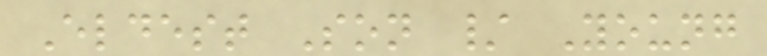Eldest Son / Young
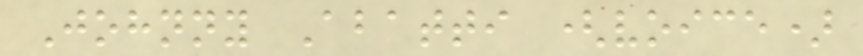Johnny Abatti (voice)
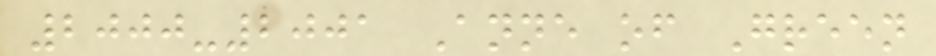2000-2001 Anne of Green
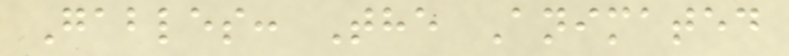Gables: The Animated
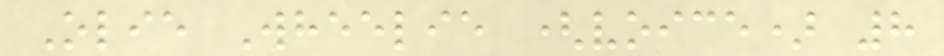Olie Wheelie (voice) 8
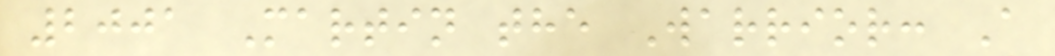2001 Martin the Warrior: A
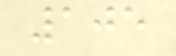105
